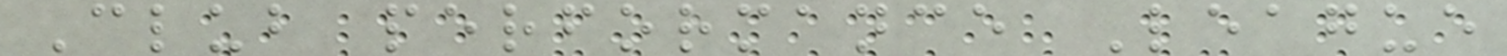Club performance League
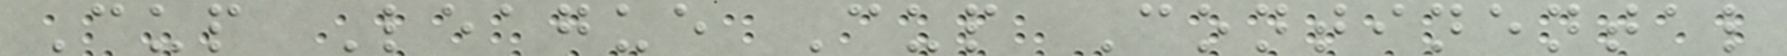Cup League Cup Continental
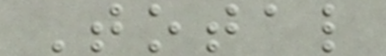Total
